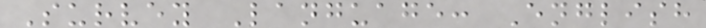Survey Language: English
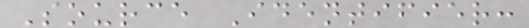Source Identifier:
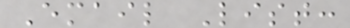Email List:
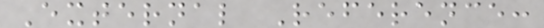External Reference:
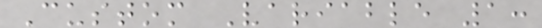Custom Variable 1:
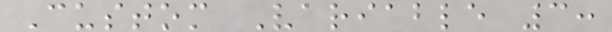Custom Variable 3:
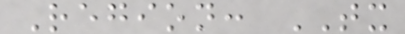Region: TX
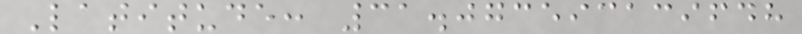Latitude: 31.073593139648
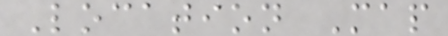Location Map
